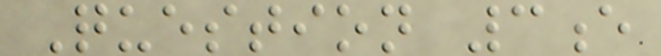Question 3e
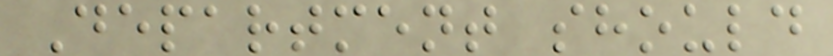Department should
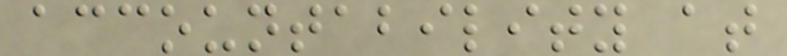accountability at
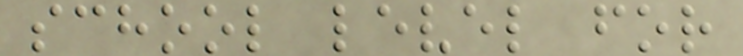school level for
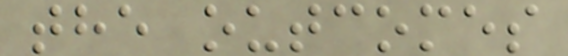the outcomes
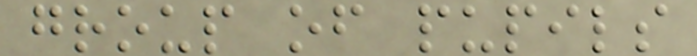group of pupils
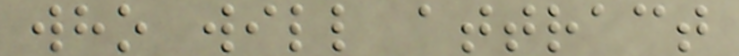who will attract
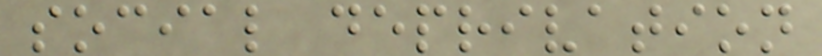social deprivation
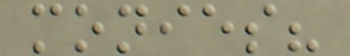monies?
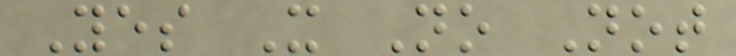Yes X No Not
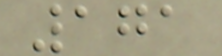171
